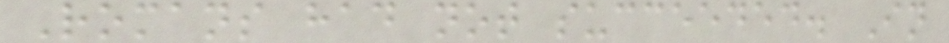Romans had not succeeded. In
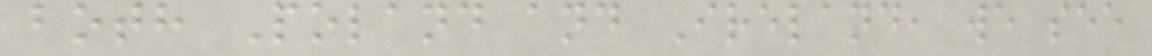both Poland and Ireland, we see
